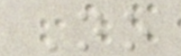No
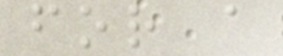for a
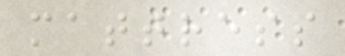mattress
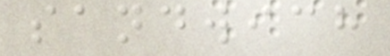sandwich
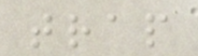trap
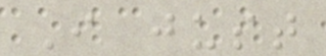I just
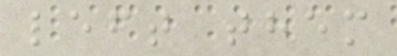left them
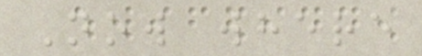Now where
